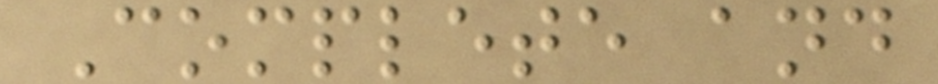Complete and
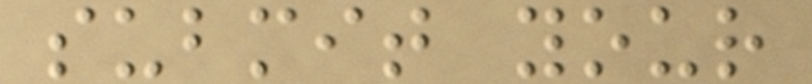submit your
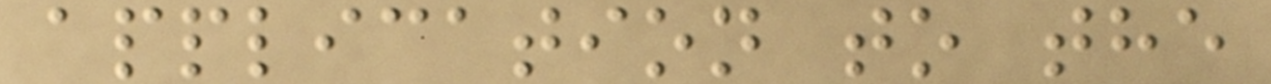application to the
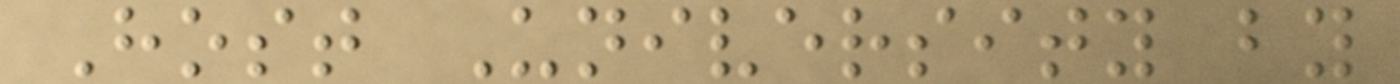Host University by
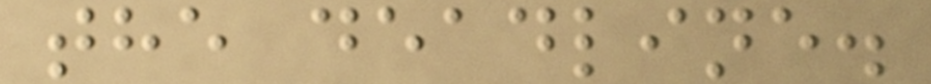the deadline.
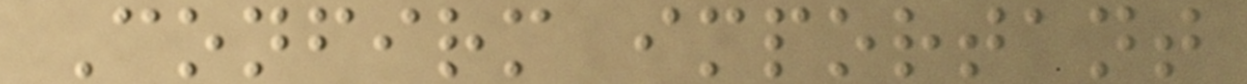Confirm important
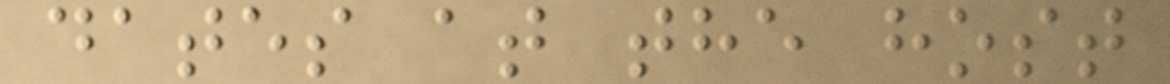dates at the host
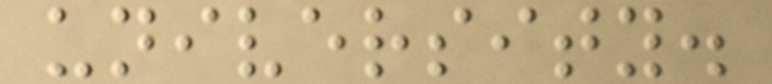university.
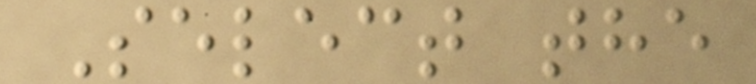Select the
